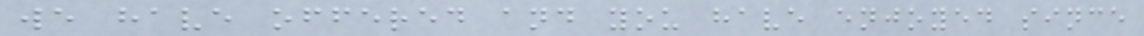we have offered and you have enjoyed since
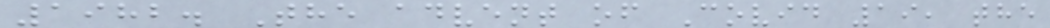1982. The advent of Covid 19, the
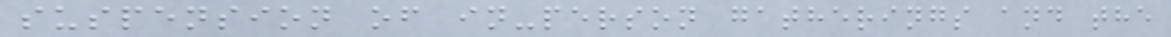suspension of in-person gatherings and the
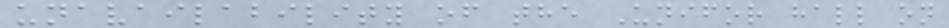unavailability of the Unifor hall on
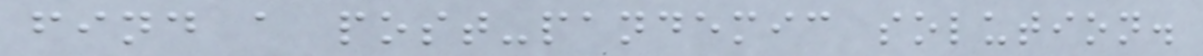find a post-pandemic solution.
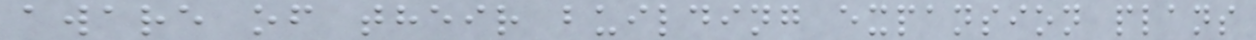aware of their building expansion plans
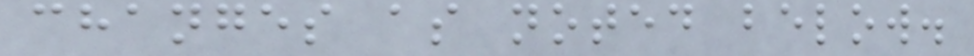changes as noted below.
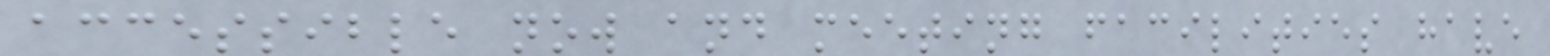accessible now and meeting facilities have
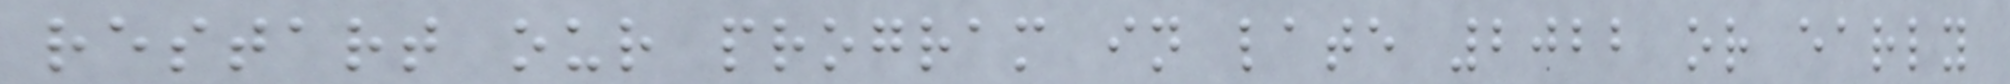restart our program in late 2022 or early
